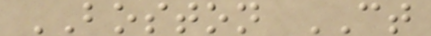BOSTON CT
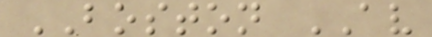BOSTON AV
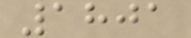1801
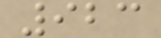923
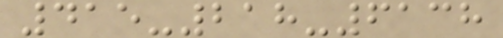415-218-6138
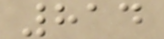814
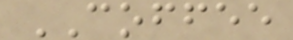COFFEE
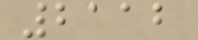2112
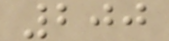200
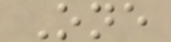One
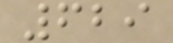629
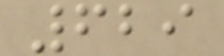629
